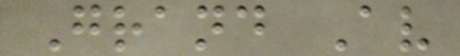Grand Av
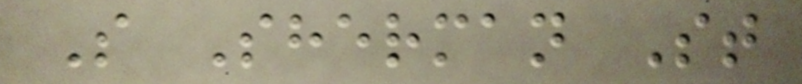S Sherman St
